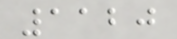1120
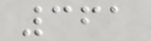361
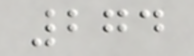274
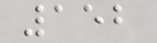152
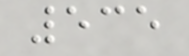535
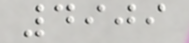4909
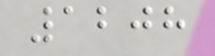1208
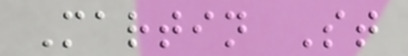Martin St
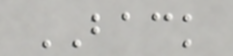BACK
